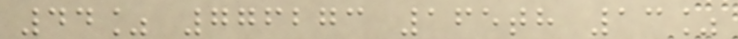44% 776273 165th 13%
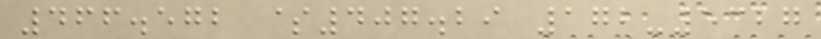466.572 $407.29 172-5327
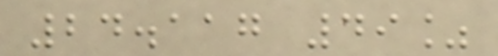24.117 49%
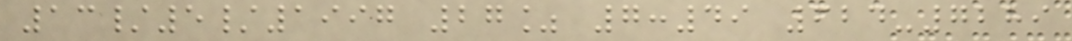13/5/1997 27% 7:49 624-7289
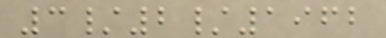3/2/1962
